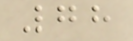78
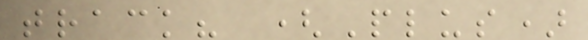track? (Plus)
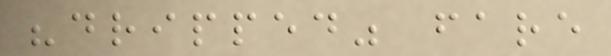"dripped" fare
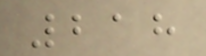218
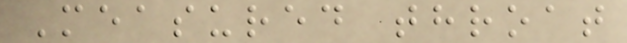Measured throat
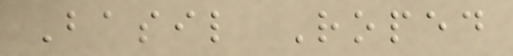Basil Roped
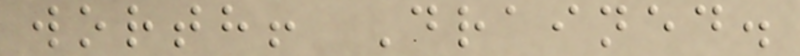worth! Drained.
